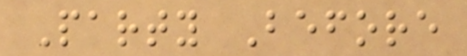Party Before
